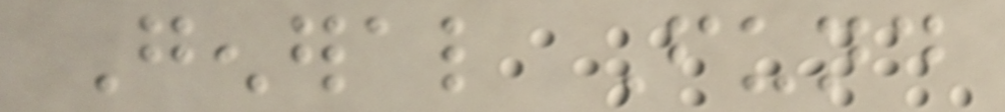General Fund
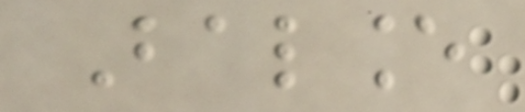Balance
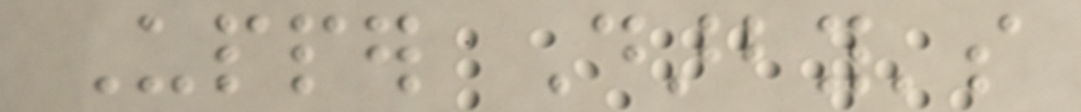Upper Darby's
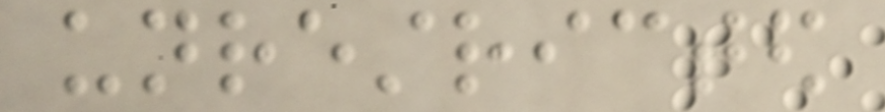unrestricted
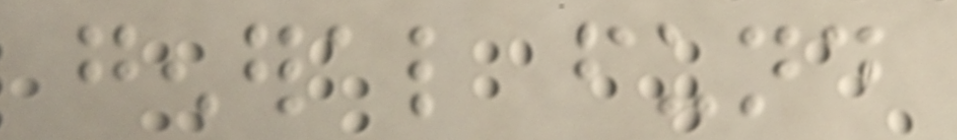general fund
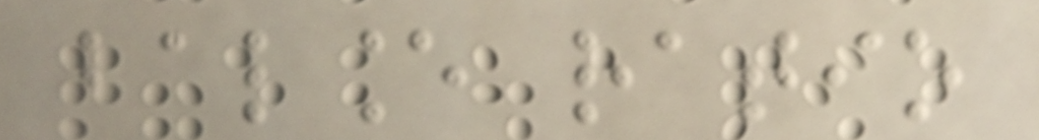balance ratio
